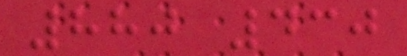880 430
